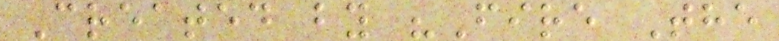Created by "Fire The
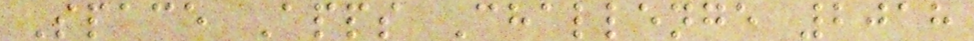Space Apps Challenge 2018
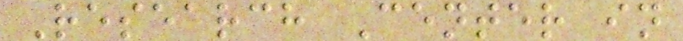Research Center in
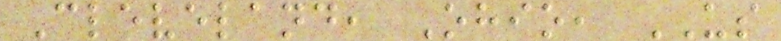Cleveland, Ohio, US
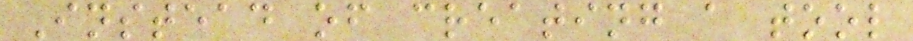Instead of creating a tool
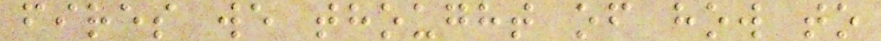fires we thought of how to
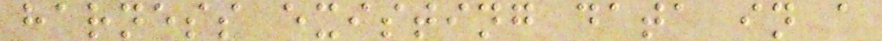harness existing data in a
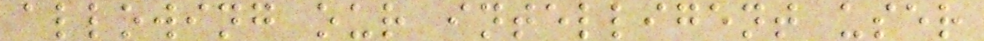allowing our intelligent user
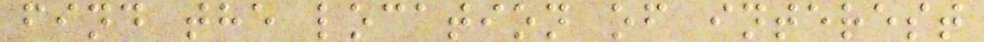find the location of interest
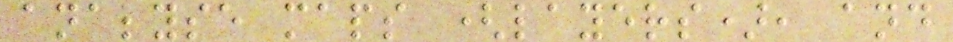analyse maps (layers), and
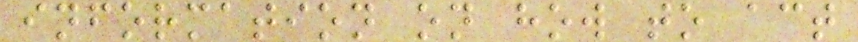information on how to act
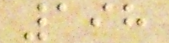198
